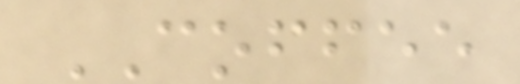COFFEE
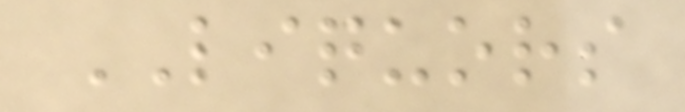LIQUORS
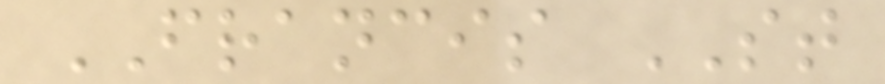FRANCIS ST
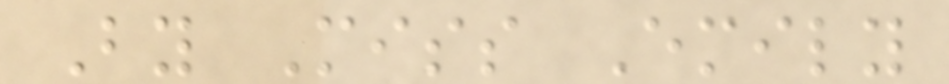By Miss Emily
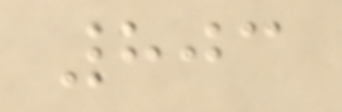803
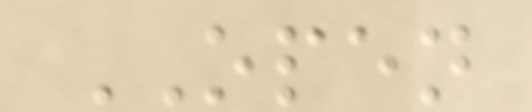OPEN
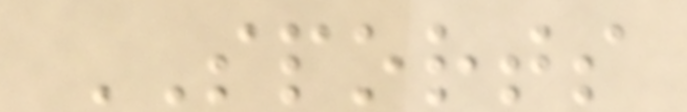SPORTS
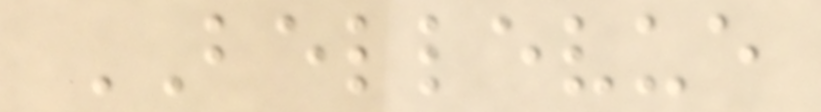BELLEVUE
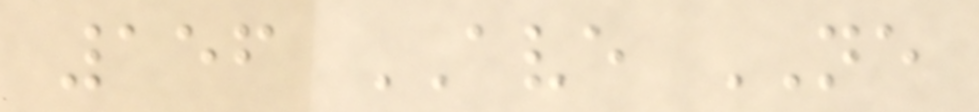156 AVE NE
